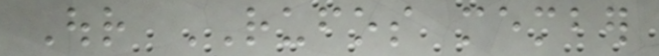Our RUFOS member
